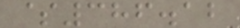$386.12
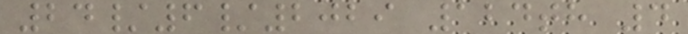24/6/2029 124th 4
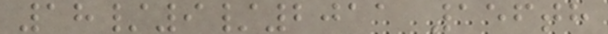18/9/2011 156th
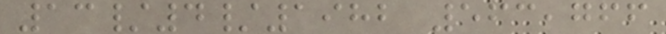13/4/1982 563,766
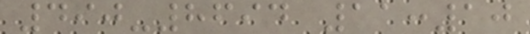490-8694 11:10
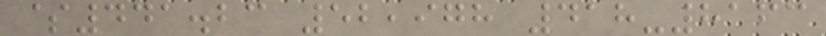$441.23 52,978 418-8163
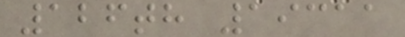126th 19311
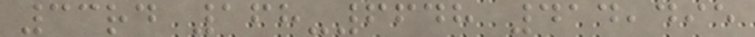33rd 168-6648 414,495
